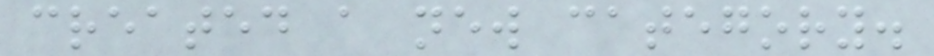created a new category.
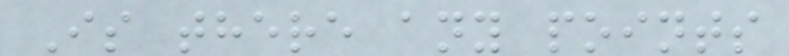Is there any points
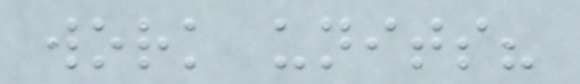work units?
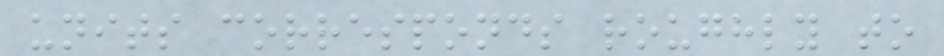units corresponds roughly to
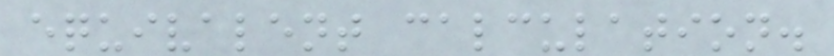equivalent calculation.
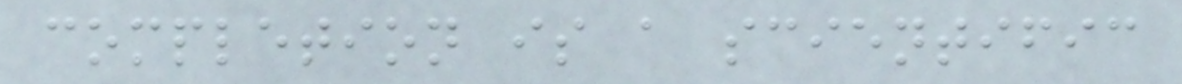completion is a scientific
